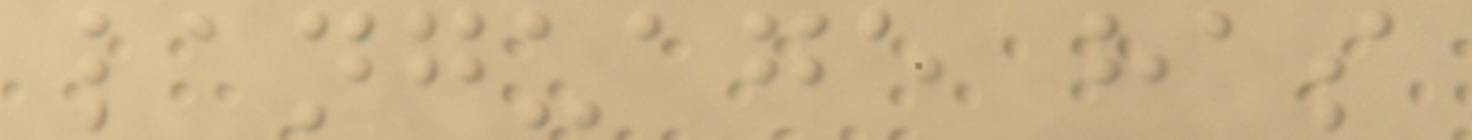language has
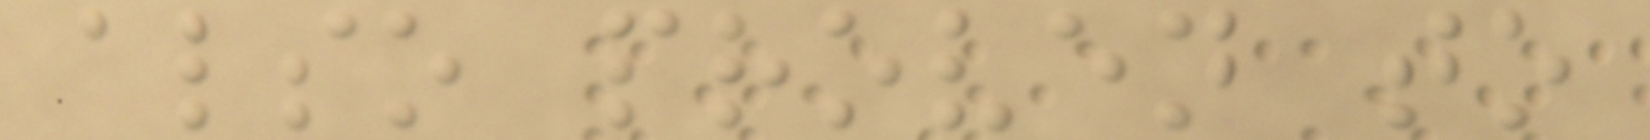also proven to
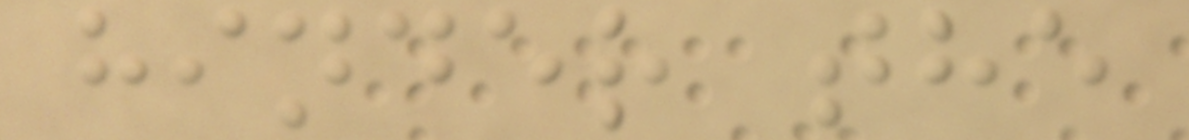hinder the
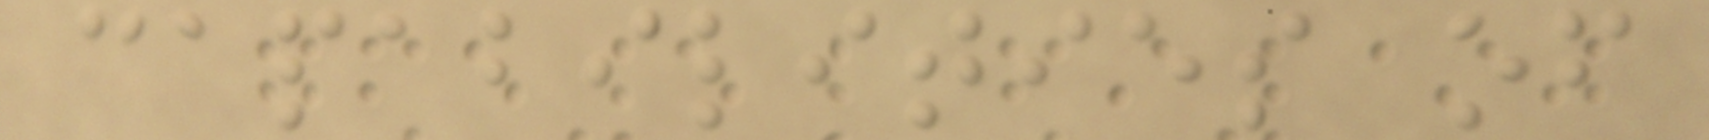capabilities of
